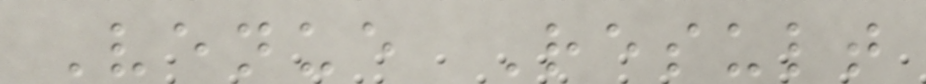Venue Result
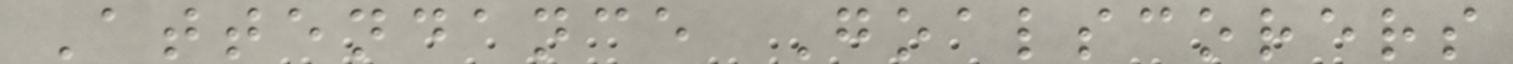Attendance Goalscorers
